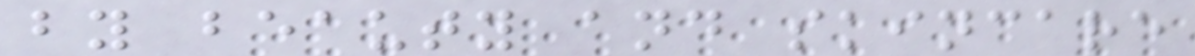by beauty and skincare
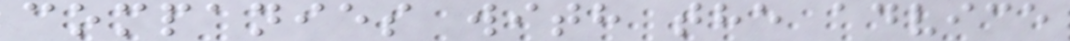companies with the advice
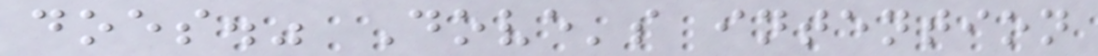does." Dove's intention
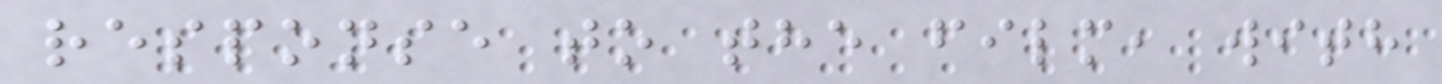response to the film, with
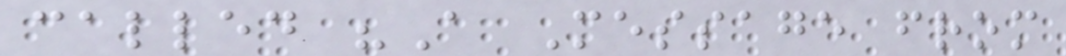called "A Message from
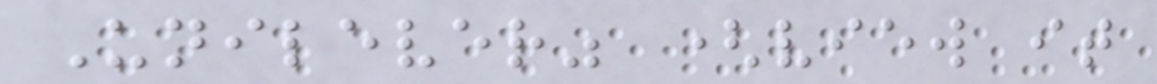Unilever" (view it
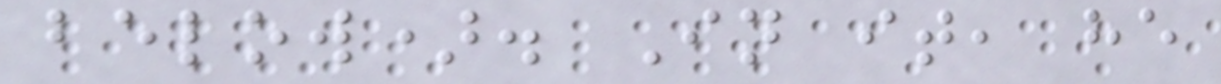below). In it, he
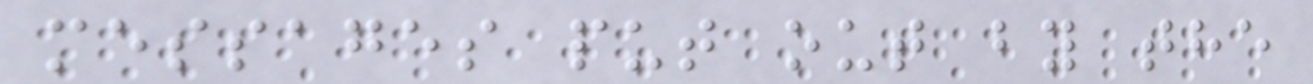messages put out by the
